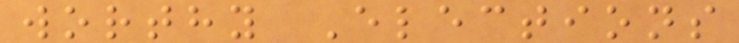worthy Elections
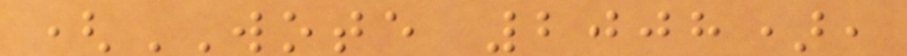(WOTE 2008),
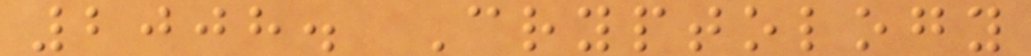2008. Cryptology
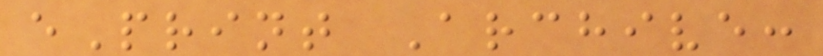ePrint Archive:
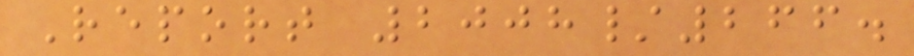Report 2008/266.
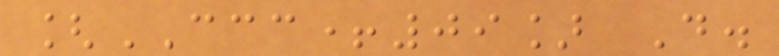[CCC+09] D.
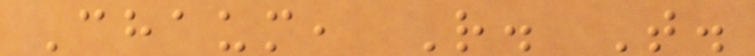Chaum, R. T.
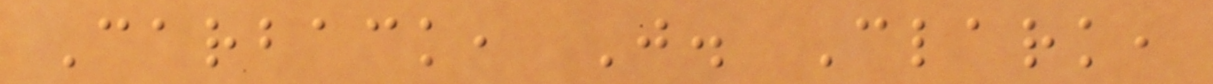Carback, J. Clark,
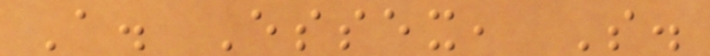A. Essex, S.
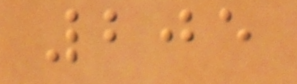205
